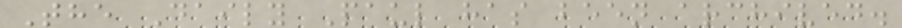The Daily Paul has been archived.
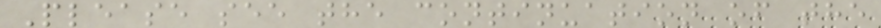Please see the continuation of the
